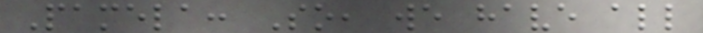Pamela: So, we have all
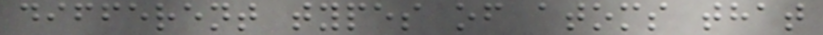different types of atoms that
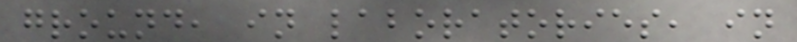ground, in laboratories, in
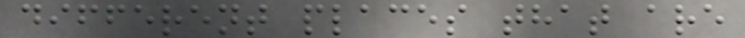different places that are
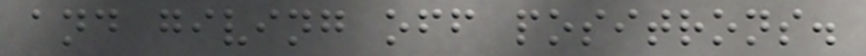and giving off positrons.
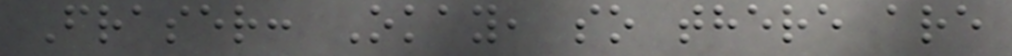Fraser: Okay, so there are
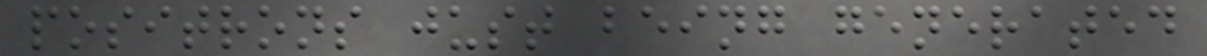positrons just being generated
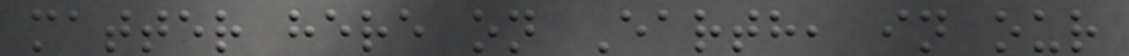matter here on Earth, in our
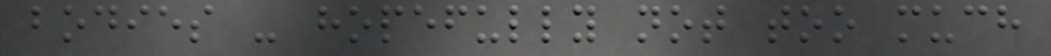bodies - hopefully not too much
